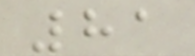81
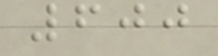600
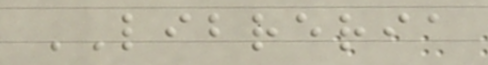LIBRERIA
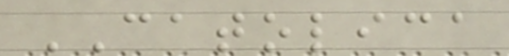CATOLICA
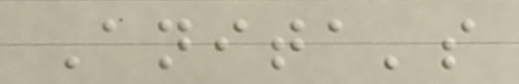Anita's
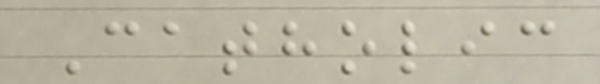Catholic
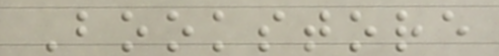Bookstore
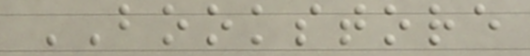BOOKSTORE
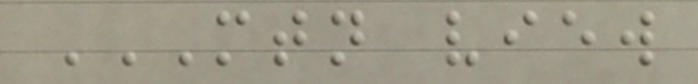MTN VIEW
